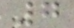7
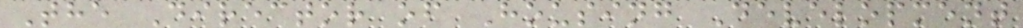The Director of Housing Development
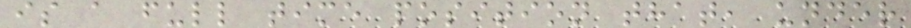is a full time position that, under
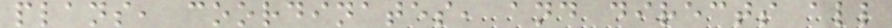plans, coordinates, and directs all
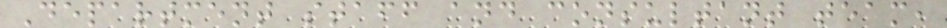Department staff and consultant team,
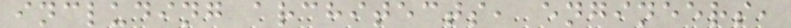including architects, engineers,
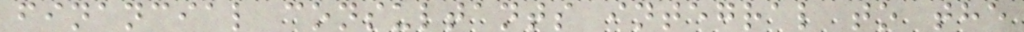financial consultants integral to the
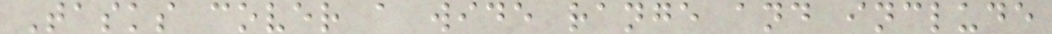Tasks cover a wide range and include
